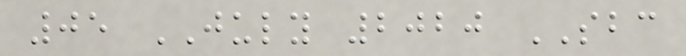05 JULY 2020 SBC
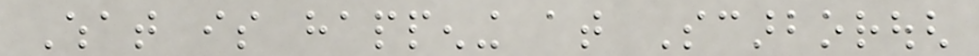What is happening at Scarborough
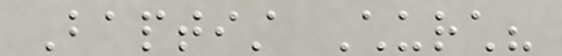Baptist Church?
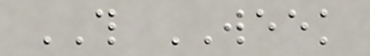THIS WEEK
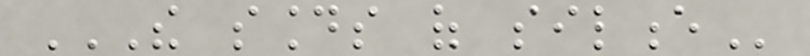THE SOUNDS OF SILENCE
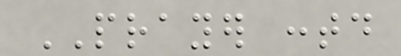PRAYER contd
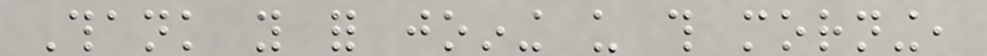Thank you for joining us this morning,
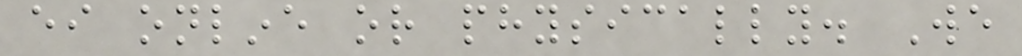either online or physically. We
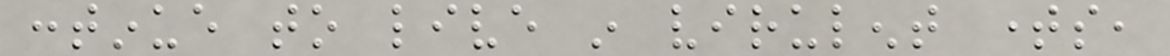continue to live in virulent times,
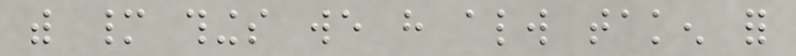with many things we have always taken for
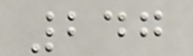247
